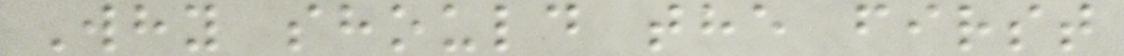Why should the first
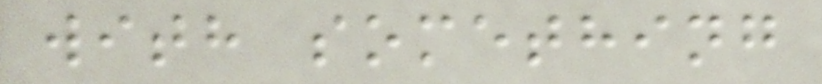with something
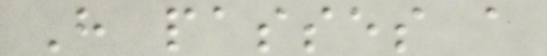H passes a
